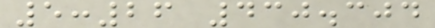5:26 430.304
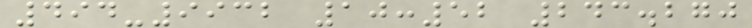494-9932 10:52 243.270
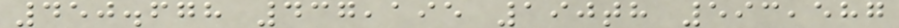450.678 437,195 190th 593,587
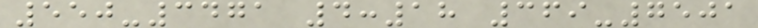550-3471 4:18 369-7501
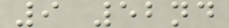9 52nd
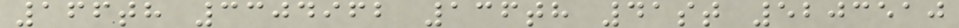166th 3304962 136th 41st 5203510
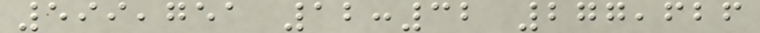599,751 12:32 277,626
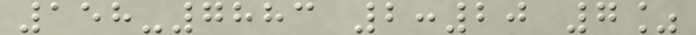158-7883 2:20 7%
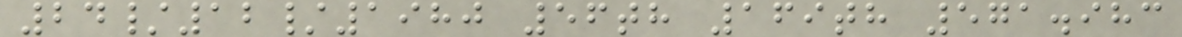24/12/1980 56th 169th 571.983
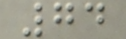74
